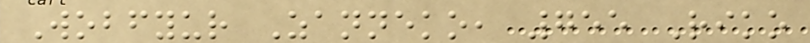Wobfyur Zanneko, 755 Riko
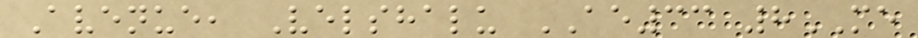Avenue, Velshalu AE33 8ME
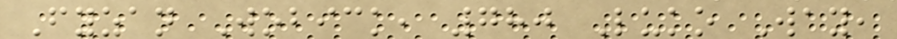Fyzan Wobick, 780 Luko Way,
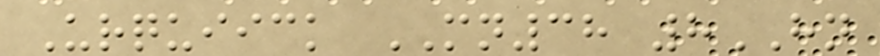Urquiick MN38 8HN
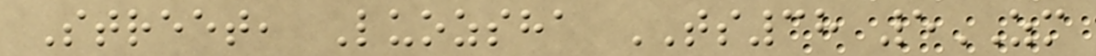Street, Luozsha TS38 5ZM
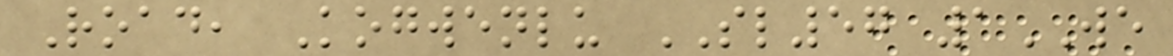Road, Kogwenlu SL57 1WE
